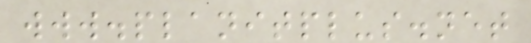www.planitplus.net
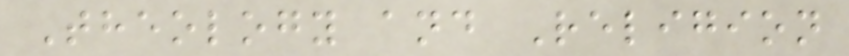Theology and Religion
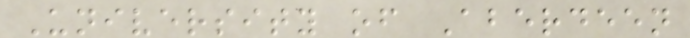University of Aberdeen
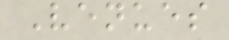Venues
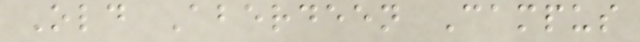Old Aberdeen Campus
